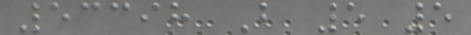53398 B 5 5
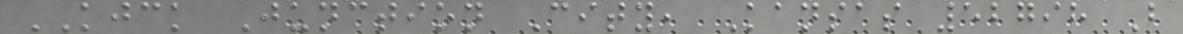KJCK Junction City, Kansas 52798 B
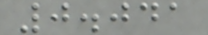0.041
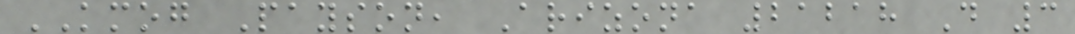KMOG Payson, Arizona 21218 D 3
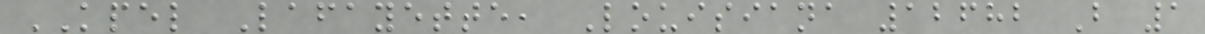KPEL Lafayette, Louisiana 12682 B 1
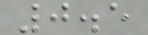0.5
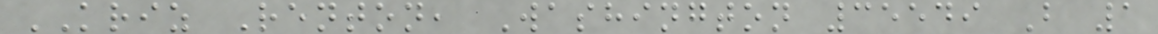KRIZ Renton, Washington 35549 B 1
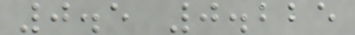0.5 0.225
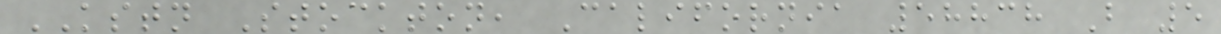KSTN Stockton, California 58838 B 5
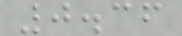0.36
